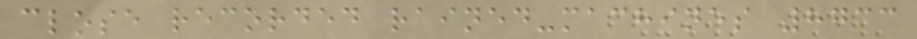close recorded rained-machines 8733
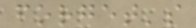forget's
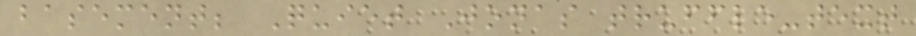basement; Quiet Jonas truffle-text
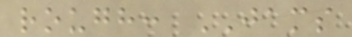rough: JAMS
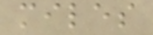miles
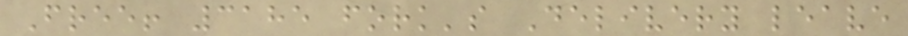Free! 3185 fork's Delivery leave
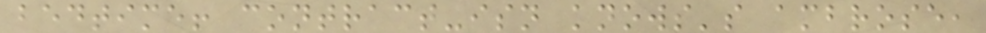bedtime! contract-isn knows's ambrose,
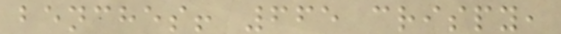benches! 665 crispy,
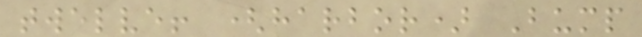twelve! (harbor) Bump
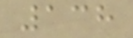138
